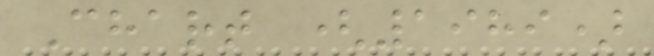Chart (1989)
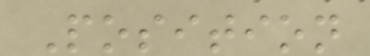Position
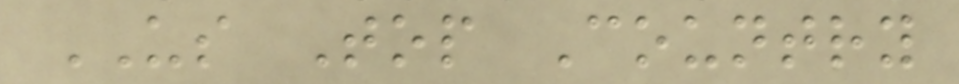US Top Country
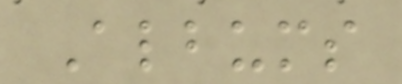Albums
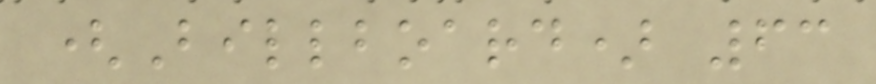(Billboard) 63
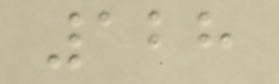128
